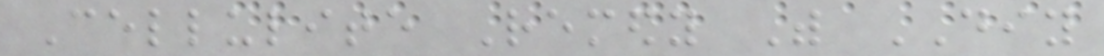Cellulite Remedy With DIY
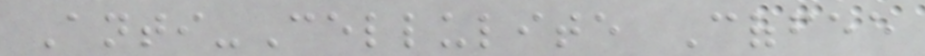Anti-Cellulite Coffee
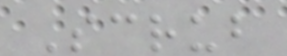Scrub
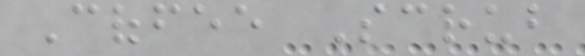Coffee Scrub
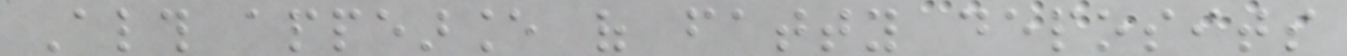Although appearance of fatty deposits
